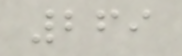269
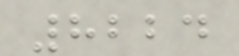8224
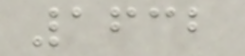1632
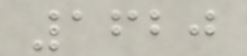1620
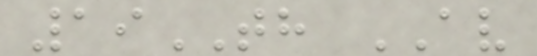19TH AV
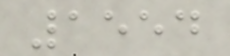1554
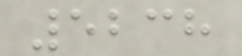5238
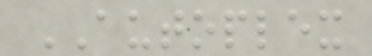AUTOPLEX
